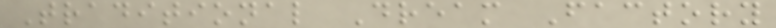Traditional Dream Factory
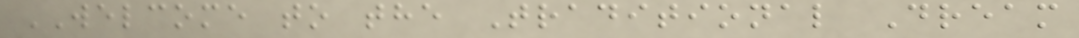WELCOME to the Traditional Dream
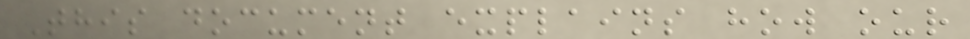This document explains how our
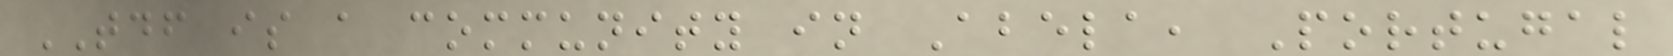TDF is a community in Abela, Portugal
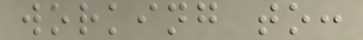working to:
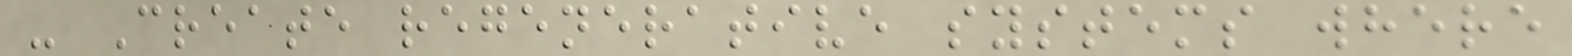- Create regenerative systems where
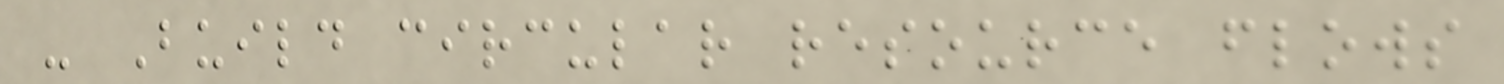- Build circular resource flows
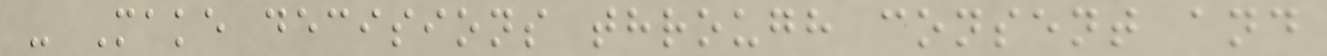- Make decisions through consent and
